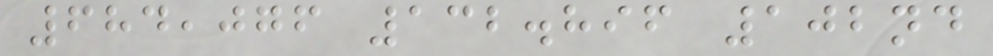684,076 132.896 102nd
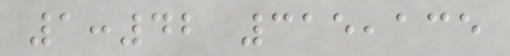1:42 315,135
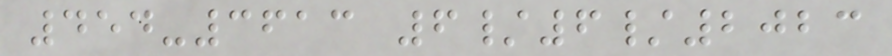454-3613 6/6/2023
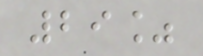29%
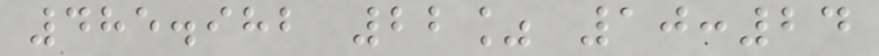485.982 22% 10:24
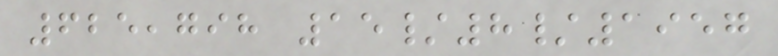625,798 15/8/1957
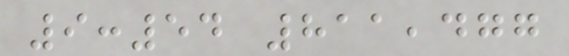9:54 811,477
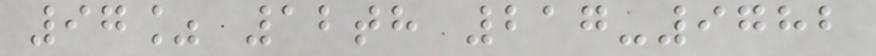97% 12th 217-9782
